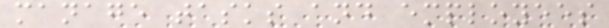manage tasks and employees
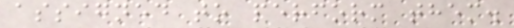assigned to perform them.
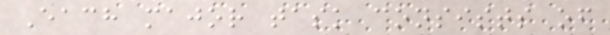Each major task consists of
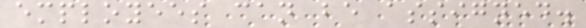employees can be assigned.
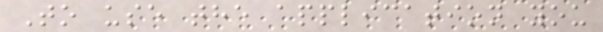To use the application you
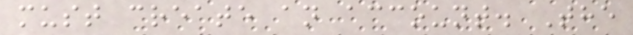must create an account. The
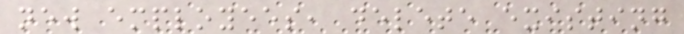new employees, delete existing
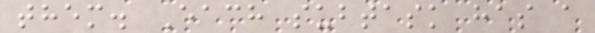them. Each subtask has a
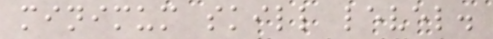minimum skill level.
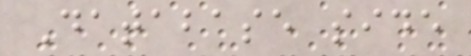Database side
